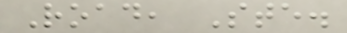Road, Ste.
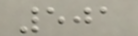501
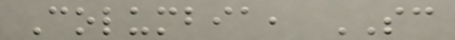Columbia, SC
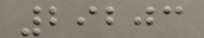29203
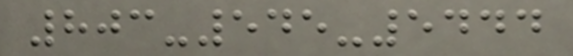803-545-5444
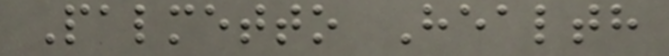Palmetto Health
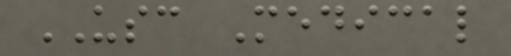USC Medical
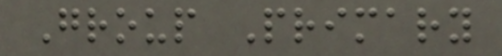Group Primary
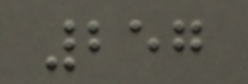257
